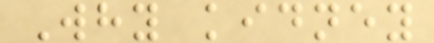Why kidney
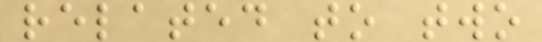related to two
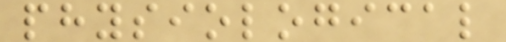physiological
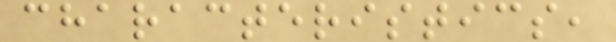characteristics,
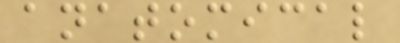anatomical
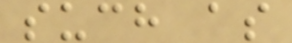such as
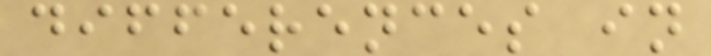differences in
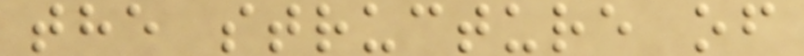the structure of
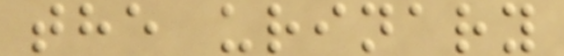the urinary
